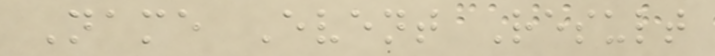Name Event Result
